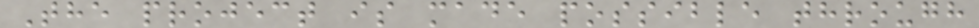The project is made possible through
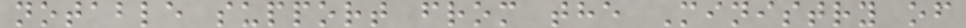notable support from the Ministry of
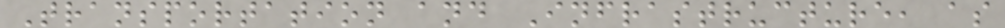Transportation and Infrastructure, as
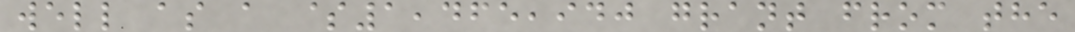well as a $1,465,940 grant from the
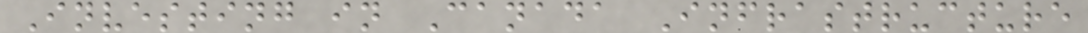Investing in Canada Infrastructure
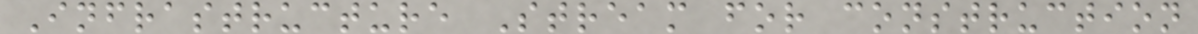Infrastructure Stream for construction
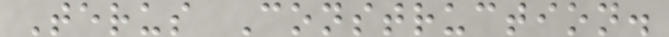Terus Construction.
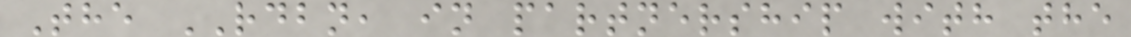The RDBN, in partnership with the
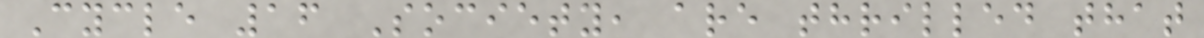Cycle 16 Society, are thrilled that
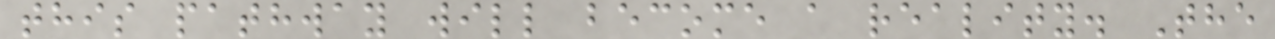this pathway will become a reality. The
